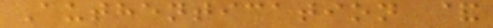Authentication &
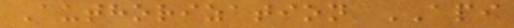Authorization API
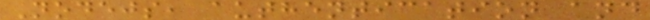Nodejs, authentication and
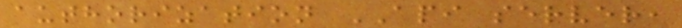authorization API server,
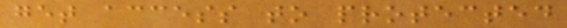get access to protected
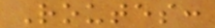Routes:
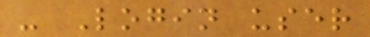- Login user
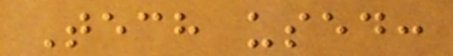Tech used:
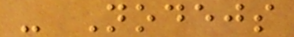- Nodejs
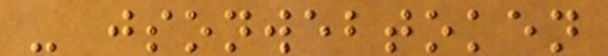- jsonwebtoken
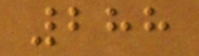288
